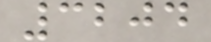3204
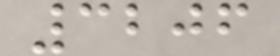3206
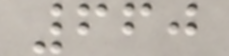660
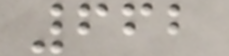662
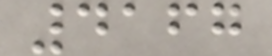4167
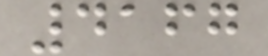4167
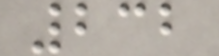232
